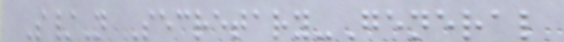S/N Secretary-General
